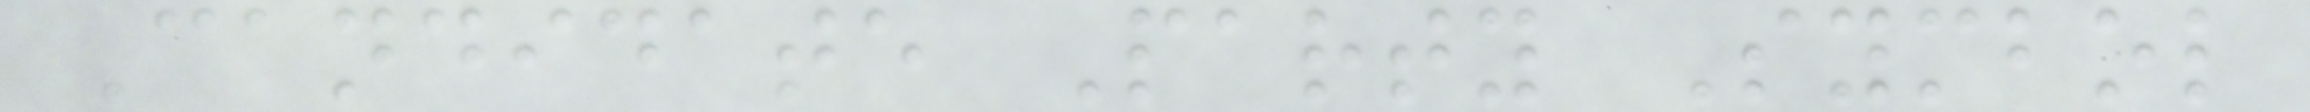Candidate Party Symbol
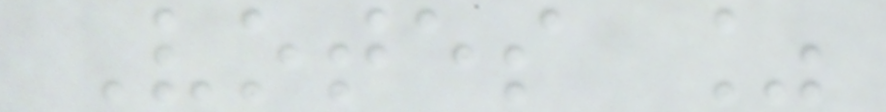Votes %
